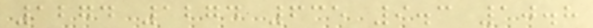1274 1274 635 9.3 10.8
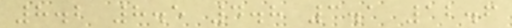8.2 8.5 4.8 3.1 12.6
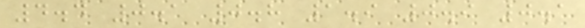4.4 0.1 0.8 1.9 0.9 0.1
